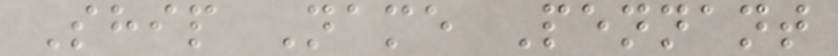Ship Name Pennant
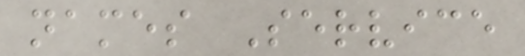names Service
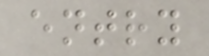entry
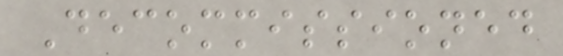Decommissioned
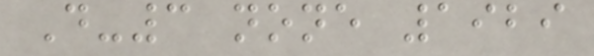D-3 none 1929
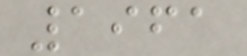1961
